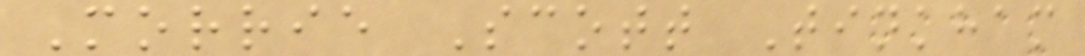Morrie Scott Tinkham
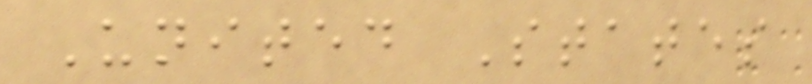United States
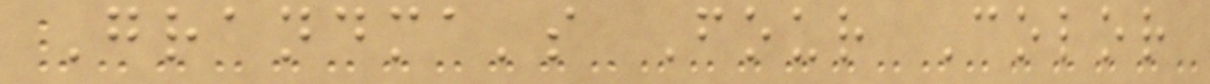Grandma's Four Color
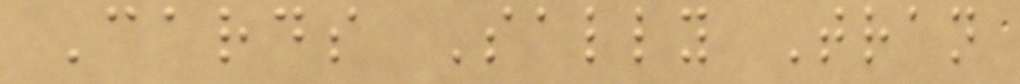Cards Sally Tran
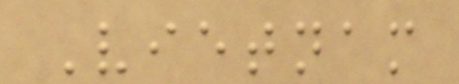Vietnam
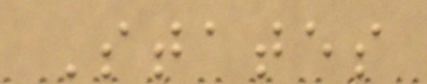States
